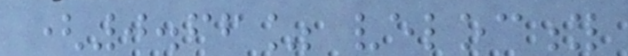(0.66% velocity
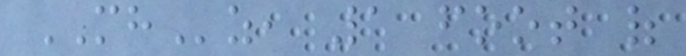MHz, 1 foot of
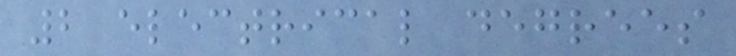2 electrical degrees
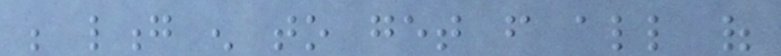be long enough to get from all of
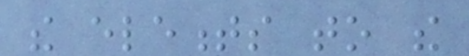the elements to the
